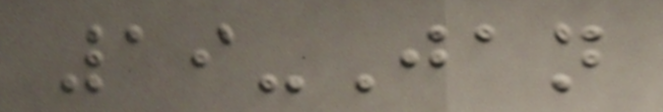19-Jan
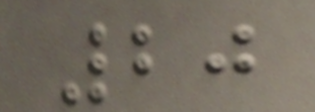20
